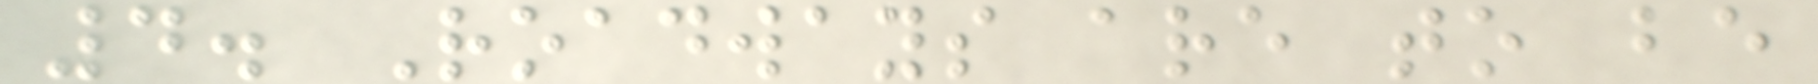4. Roadways are to be
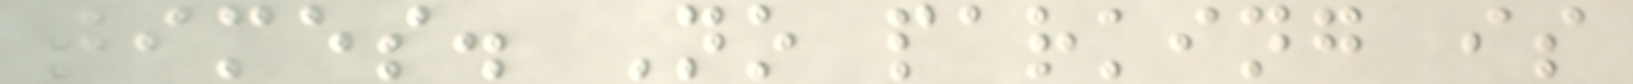times. No parking is
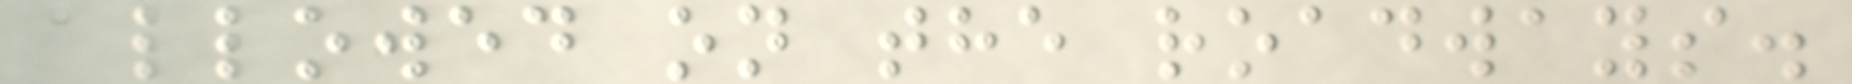allowed on the roadways.
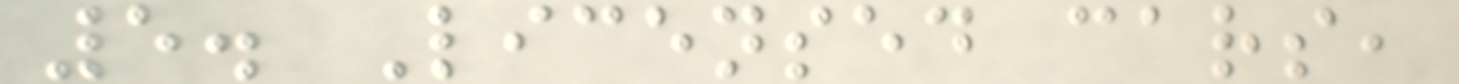5. Licensed cars,
